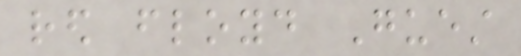red floyd Guest
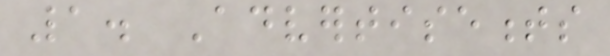1. Advertisements
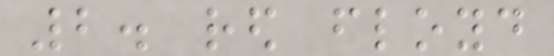2. red floyd
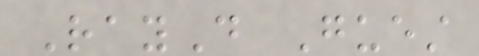RayD Guest
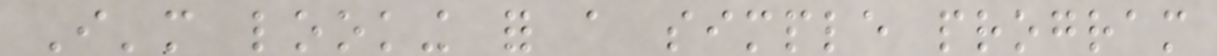I'm looking for a simple program
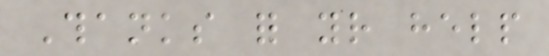Thanks for your help
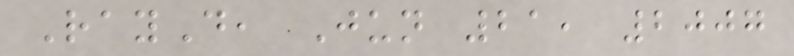RayD, Jun 21, 2007
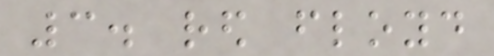3. red floyd
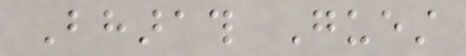Bharath Guest
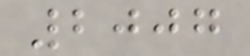2007
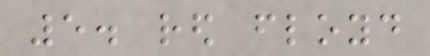5. red floyd
